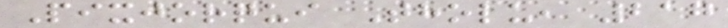Pixjorqui Tholu, 217
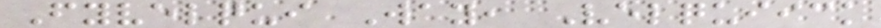Fyvelqui Way, Velquiick
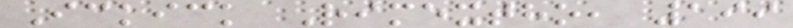Ickick Rimextho, 199
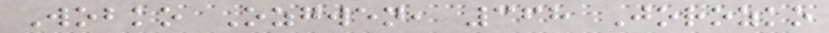Wobko Ozgwen, 368 Jorozko
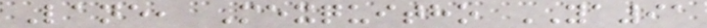Lane, Mexquitho YA91
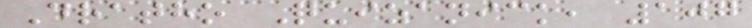Dratho Quizanick, 107
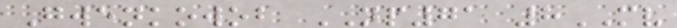Gwenkowob NP71 8MV
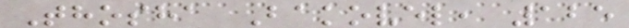Thosha Bakovel, 125
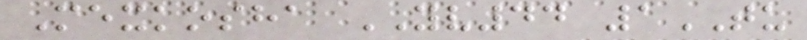Mexkosha YV44 1TU
